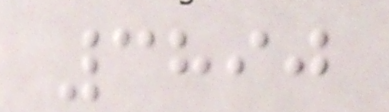3890
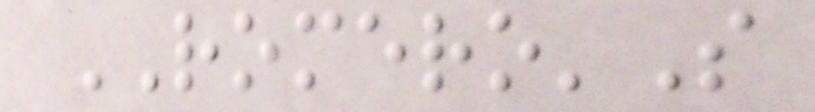ROMERO'S
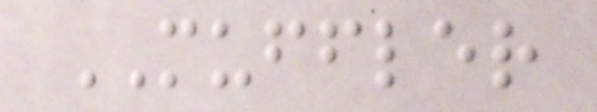MUFFLER
